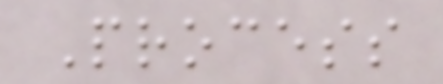Process
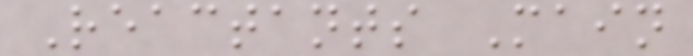Reactants Main
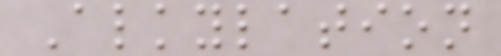Alkylation
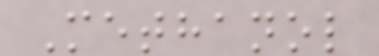Methanol
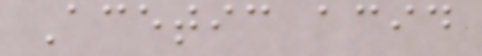Acetic acid
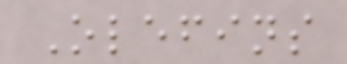Olefins
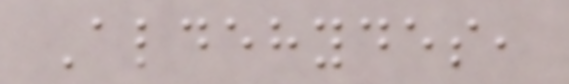Aldehydes,
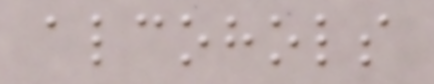alcohols
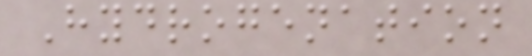Hydrogenation
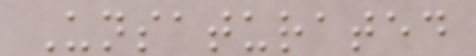Unsaturated
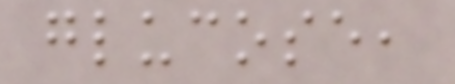glucose,
